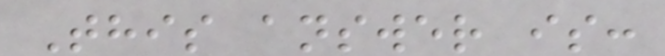This answer is:
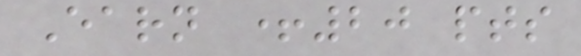Earn +20 pts
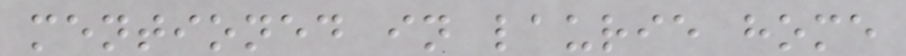mentioned in laurie home
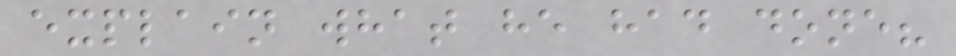explain what he had done?
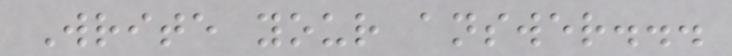Write your answer...
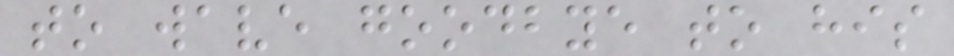to wave goodbye to his
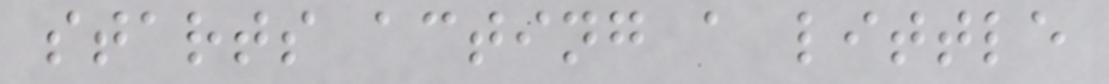starts acting a little
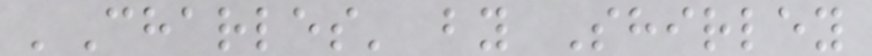'Charles' by Shirley
